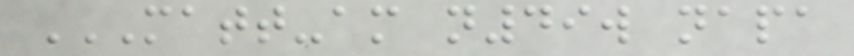MATT-AM N49W NAPA
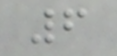6
